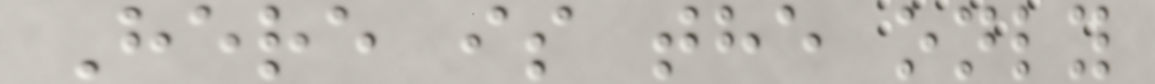Here is the only
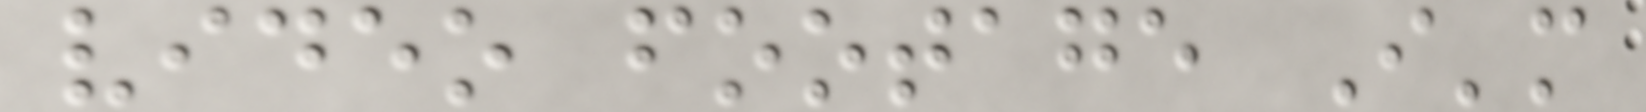video footage I'm
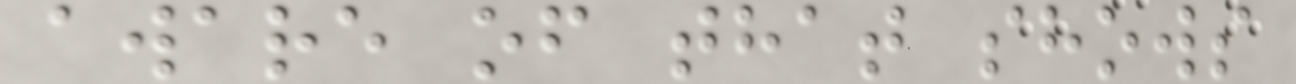aware of that shows
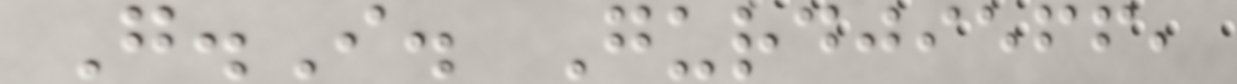G.I. Gurdjieff,
